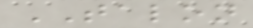TALON
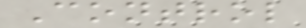Control
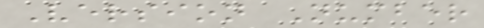Version Number
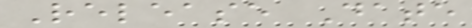Release Date
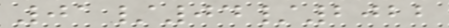01/04/2022
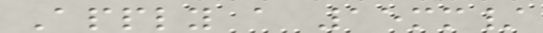Apply a 15mm/
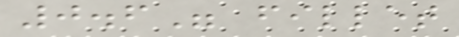0.6" fillet
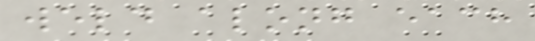weld along each
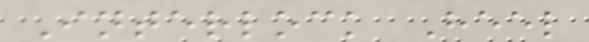Interlock Heel
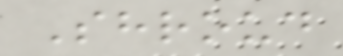Shroud
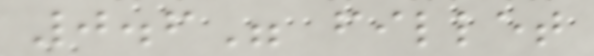0.6" fillet
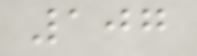107
